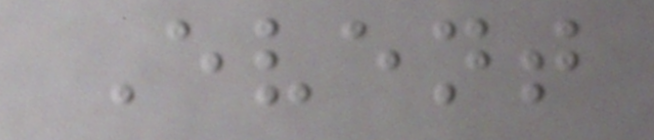Event
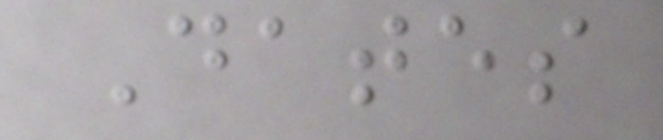Dates
